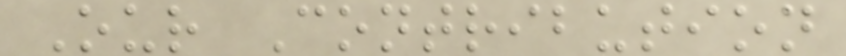Our Contribution
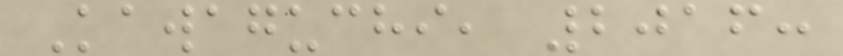Kawaguchi, 2016:
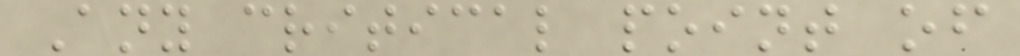Any critical point of
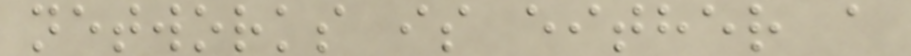networks is either a
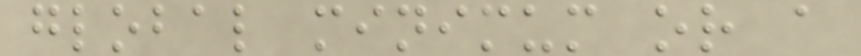global minimum or a
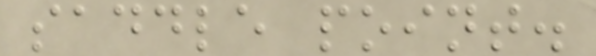saddle point.
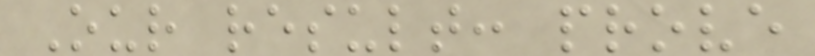Our result: prove
